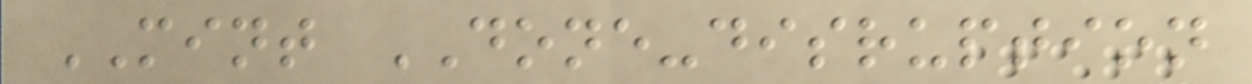MINT DONE-disruption
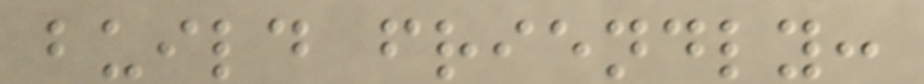build friendly:
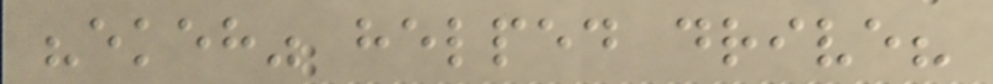"ekeh" helped drive?
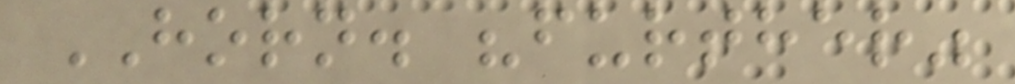HORN. "further"
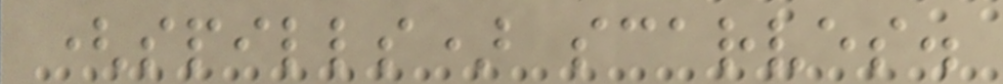(spills) scarves.
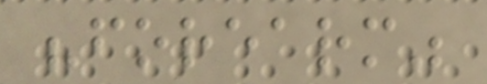"forearm"
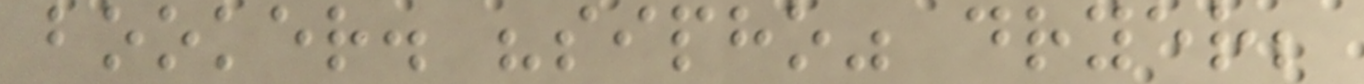booker. "sipho" dryer;
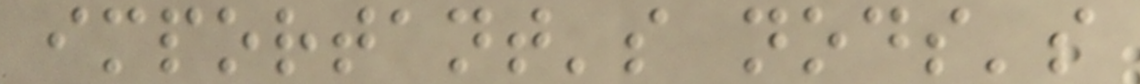important's nods's
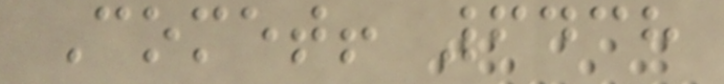Comet! 6438
